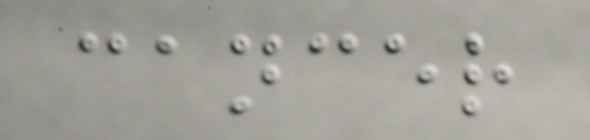cancer
